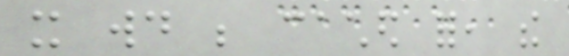it would be cached for, the
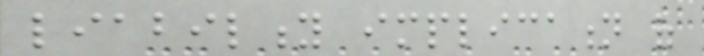liability implication of
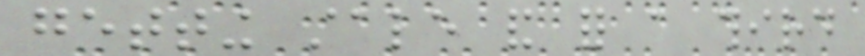getting stale and for a third
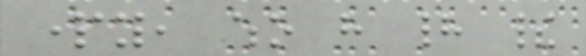party, who have had their
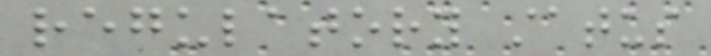regulatory status
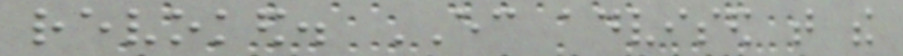revoked. EC advised that the
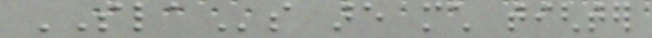SLAs are much tighter
